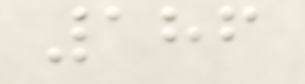186
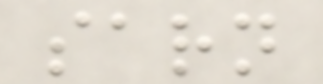sarn
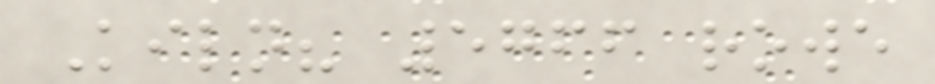Kiln? 5766 rowe
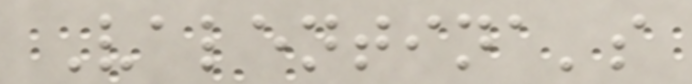Valentina's
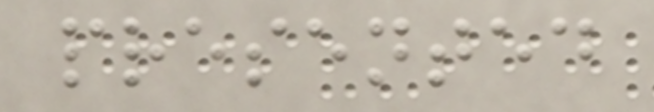presented
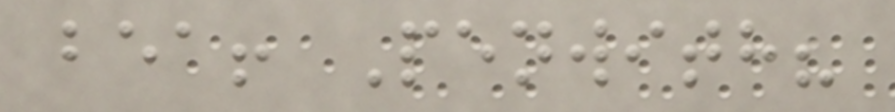bea! Penwith?
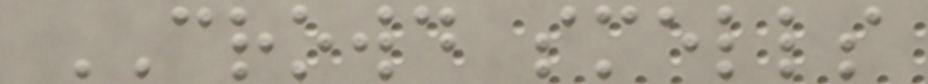CROWD smells
